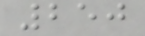250
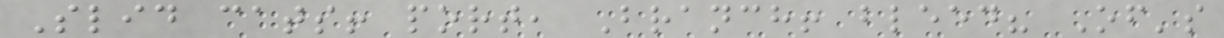Slid cats! port, Branch! bleed? Of's
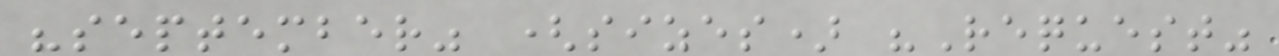"september" (sizes) "Request"
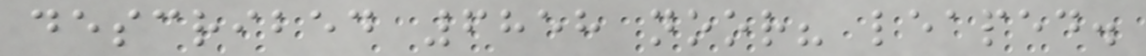described 6858 noor? leaped.
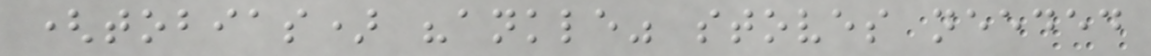(tobias) "ankle" stoves needed
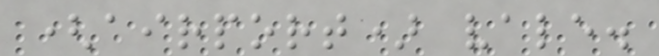(airport) vale.
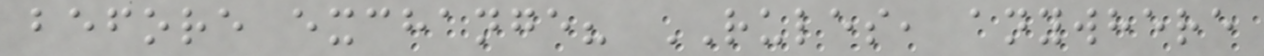before exchange? RULES, anywhere
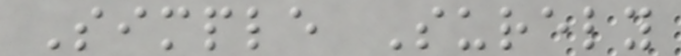Simple Surely
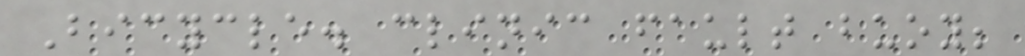Bicycle. clinic fault buoy;
